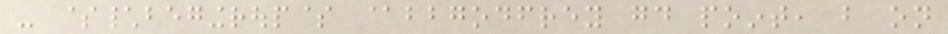- $\begingroup$ @bbgodfrey good point, but on
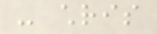- chris
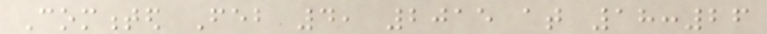Commented Feb 4, 2015 at 18:26
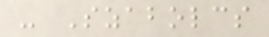- Szabolcs
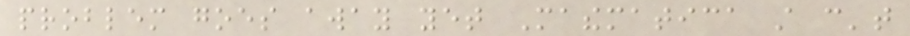problem goes away yet Mathematica still can't
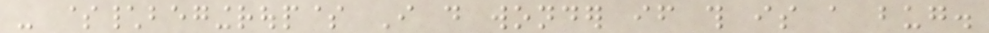- $\begingroup$ I do wonder if this is a bug.
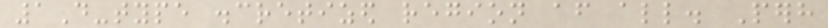1D-type discretized region after all. Perhaps
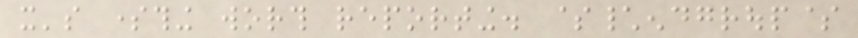it's something worth reporting. $\endgroup$
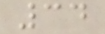34
